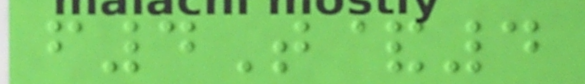f4T&4
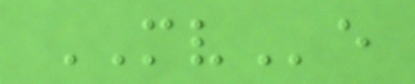MVe
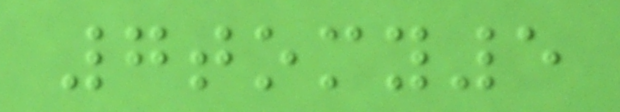7tomy5
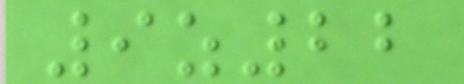9z22
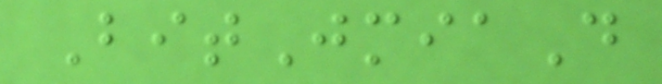BitJmiaD
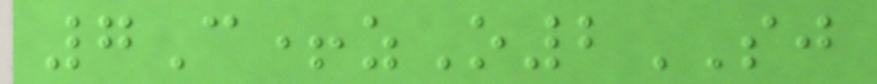7C+zO2SJ
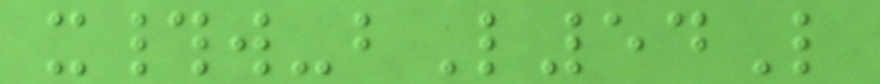x#w-bL54L
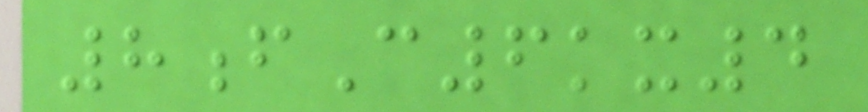8fC6kx4
